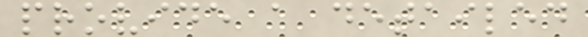provide a detailed
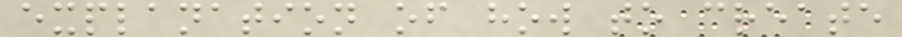explanation of how to create
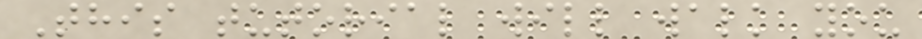This tutorial will walk you
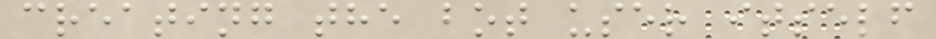creating the bot user itself
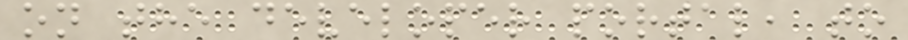on the developer portal, to
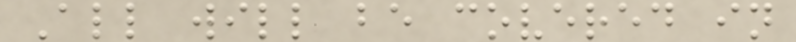All will be covered in
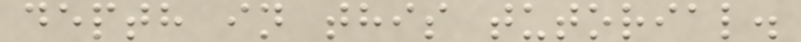depth in this tutorial.
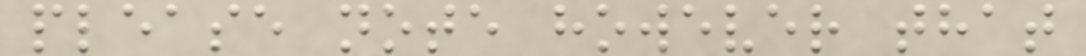please note however that
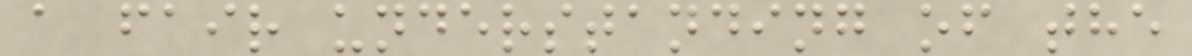a fair understanding of the
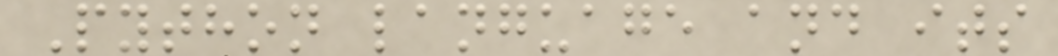Python language and its
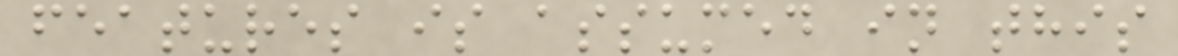features is assumed in this
